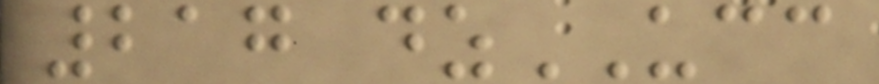217 dzUCC
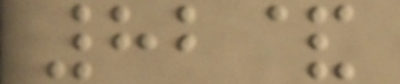82&
